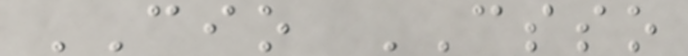CIO CSSO
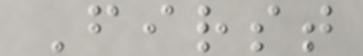First
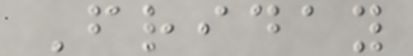Friday
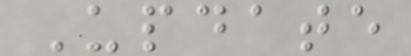Update
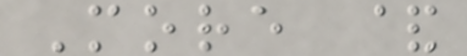More &
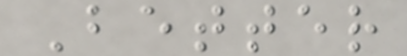Better
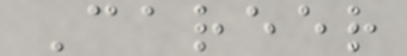Career
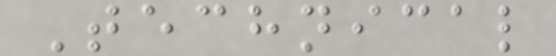Technical
